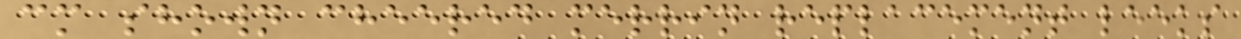cm shown cheered merrin replacement leeks
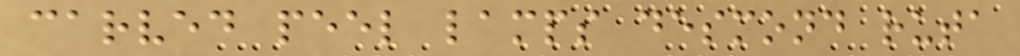carved peel lamps desmond ruta
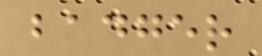badger
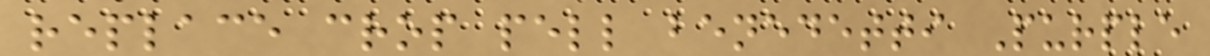replace crop pell benedetti Purple
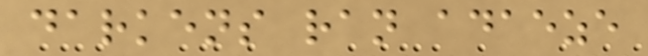darkens ran adaeze
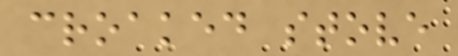croaked stove
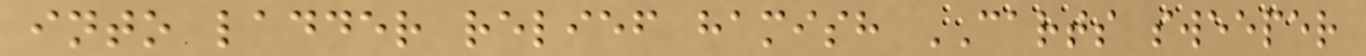into ladder relief hamish CARTS sweeper
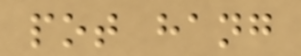pot hang
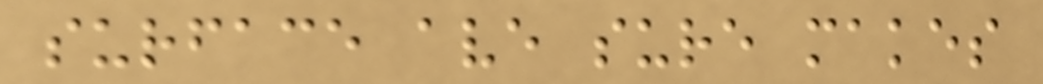surface ave sure makes
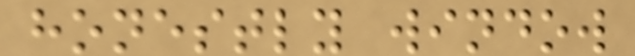honestly window
